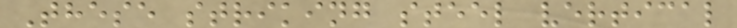These striking steel vertical
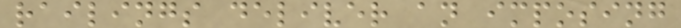railings deliver an imposing
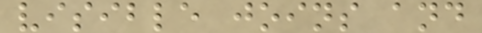visible joins and
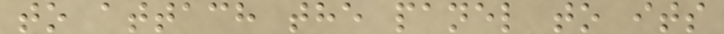to attach the panel to its
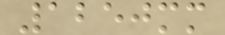1250mm
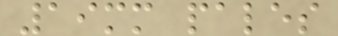19mm pales
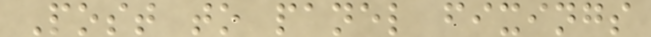Post to panel fixings
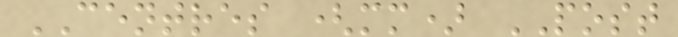CENTRES (mm) POST
